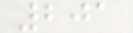201
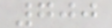700
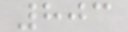803
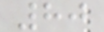80
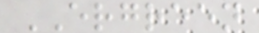ERGREEN
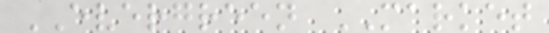EVERGREEN MARKET
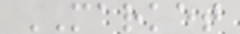MARKET
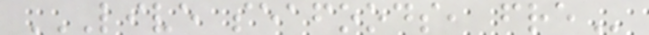LIVE SEAFOODS, FRE
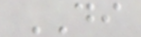DI
